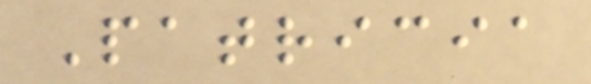Patricia
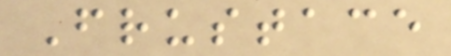Frustace
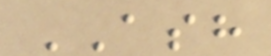ASH
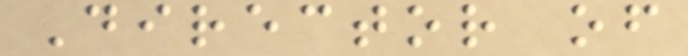Director of
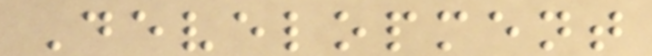Development
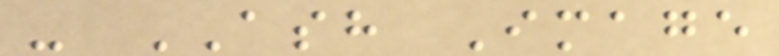- ASH Image
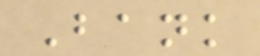Bank
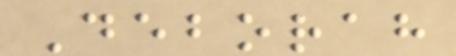Deborah
